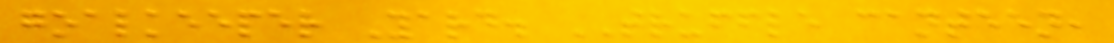goalkeeper Yard. TRUFFLE canteen,
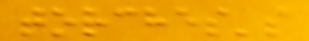torches's
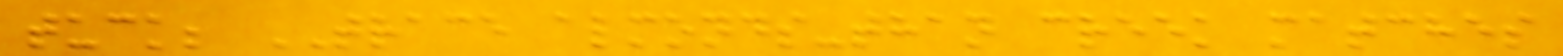tuck; TRACE almonds-than creek matches
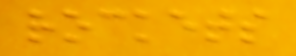rockets
